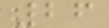26
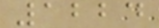1224
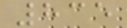835
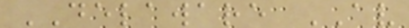DELAWARE AV
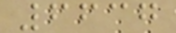6637
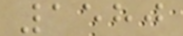1580
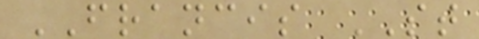FRANCIS ST
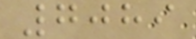7089
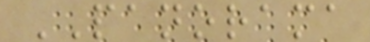PANORAMA
